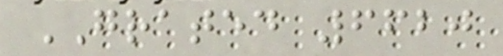GRATED 6620
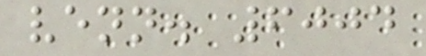venn. 6004
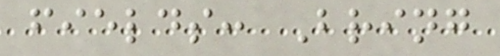fields: Bring
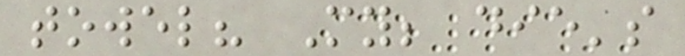towel? My; die's
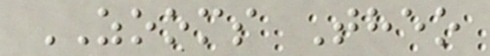ZOOMS Theo
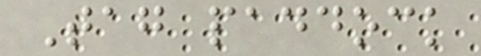Tag paddock
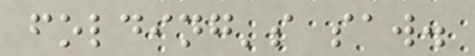folding's saw.
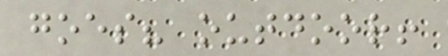goes? outdoor!
